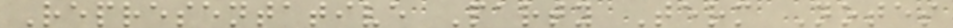Representative Party Term Notes
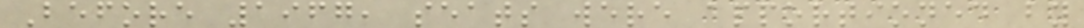Before 1967, seats were apportioned by
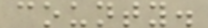county.
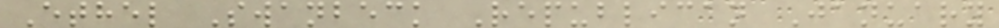Ethel Swanbeck Republican January
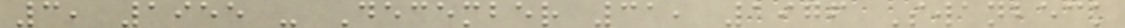3, 1955 - December 31, 1976 Swanbeck
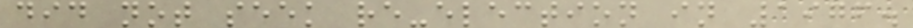did not seek re-election in 1976.
